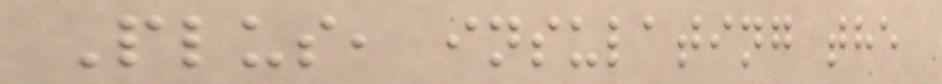Plus, insulating the
